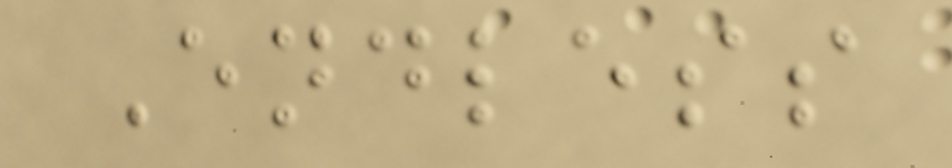Endless
